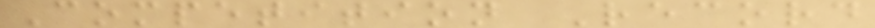Competition Record
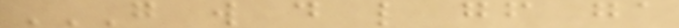G W D L GF GA
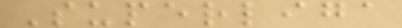Superliga
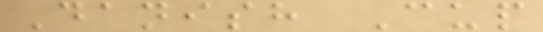Danish Cup
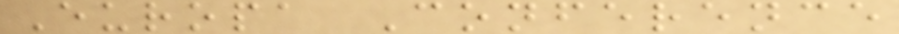Europa Conference
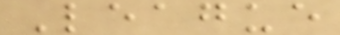League
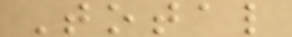Total
